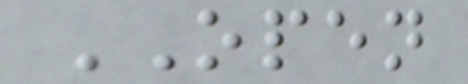OPEN
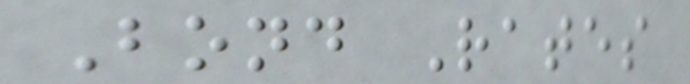Bond Rates
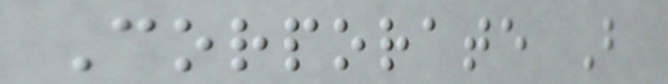Corporate B
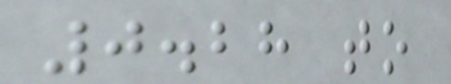0.28 to
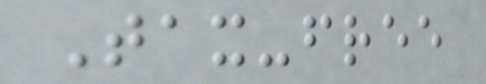Tax-free
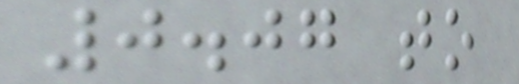0.07 to
